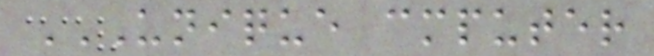UNIQUE CMPUTER
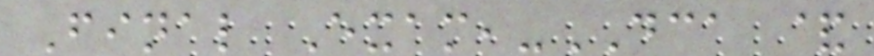Final Exam,-DCA &
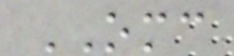OMC
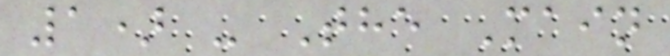1) - The Main
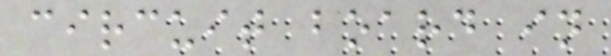circuit board in
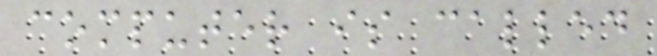computer is called
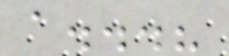a...?
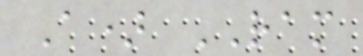A) RAM
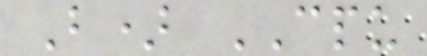B) CPU
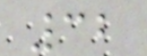32
